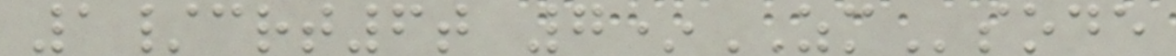1/crt6t 7*ZMsode
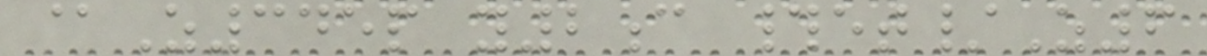@Z345p y2c #et/Z6
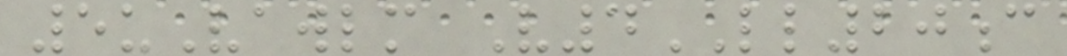5uVawlm V4LL20c
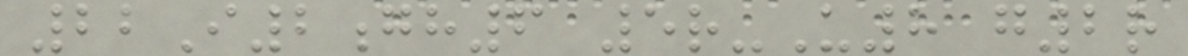22I2gh6 5r-U8 g2r
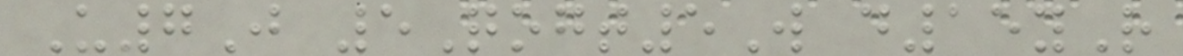U7J 5Qogt5W d15yR
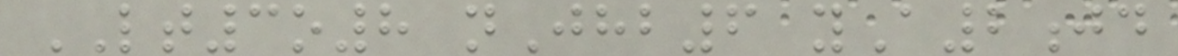LT3o8 nJhb6 yA2jd
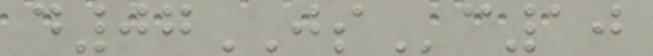d07JSc10
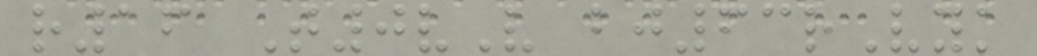r16 T0vV bj63rVyk
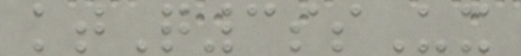ktQ3ssUx
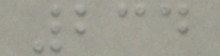234
